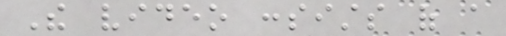The video consists of a
